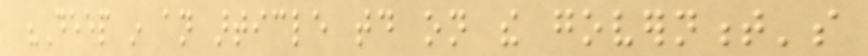"Deep in an article today on the government's
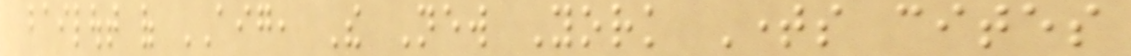bailout of AIG, The New York Times cites
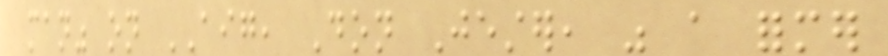man" on AIG, Don Jester, was a former
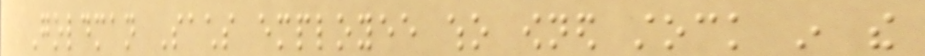Goldman Sachs employee who owned stock in the
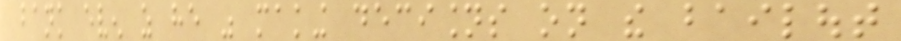bank even as he was making decisions on the bailout
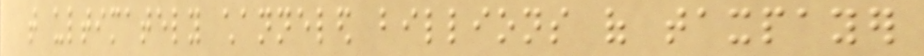that ultimately channeled billions of taxpayer
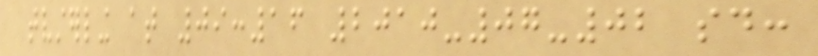tvsterling at 09:16 2010-07-02 said:
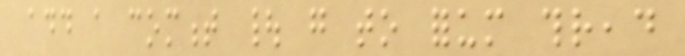add a comment | go to forum thread
